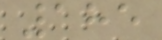185
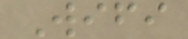Wifi
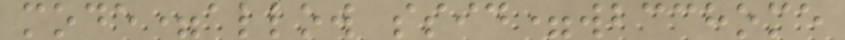mode=allow ssid=wbcchome
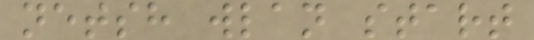netsh wlan start
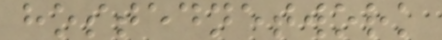hostednetwork
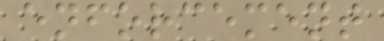enforcement
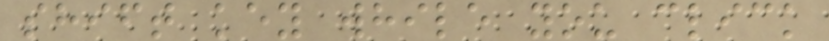shift key while you click
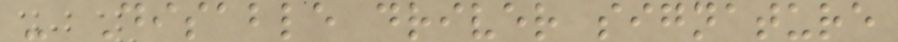- Disable driver signature
